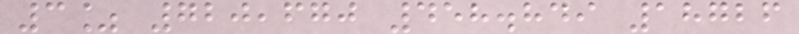3% 720,670 458.849 18726
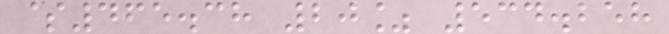$465.38 20% 534.258
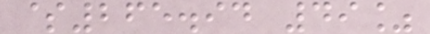$265.94 49%
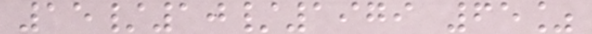15/10/1979 65%
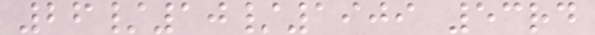26/10/1909 53rd
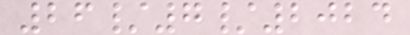26/7/2024
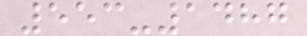553-1487
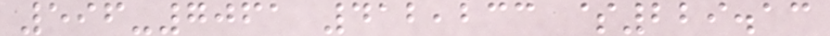596-7061 412,233 $229.13
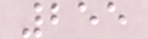255
